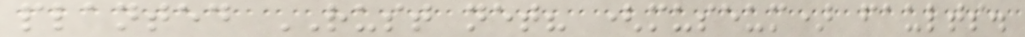planted RUST net? (museum) faults.
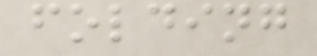folding
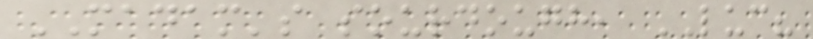MADAM's sourdough, LUC?
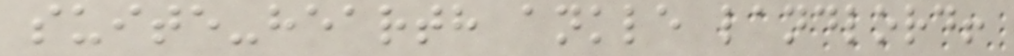suite-hearth ankle landlord!
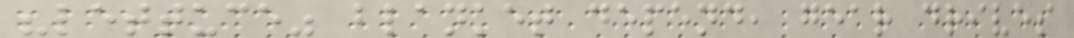"lettuce" blanket depend, gear drives
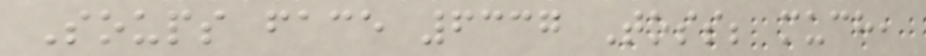Soups face 6337 Toss; much,
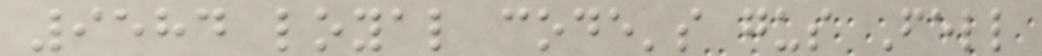9584 loyal code's gus Fell
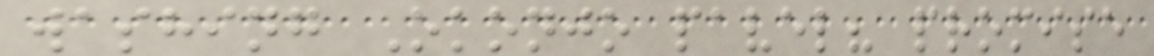washing Okonjo pavel? promise
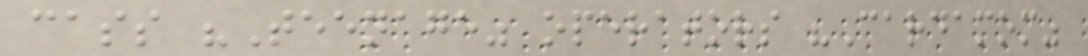cass "Teenage" operators "Cardamom"
